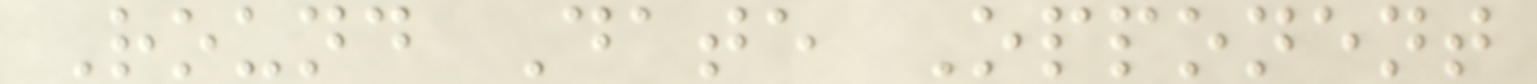Round Date Opponent
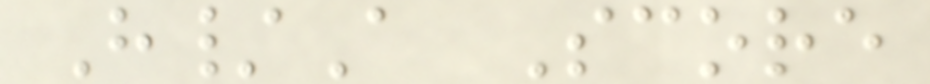H/A Score
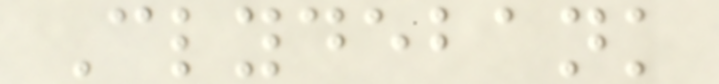Clydebank
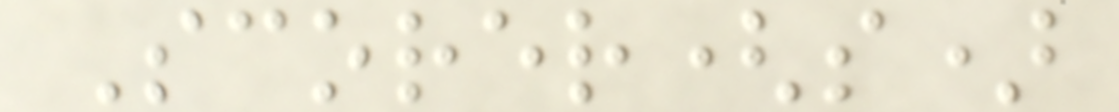Scorer(s)
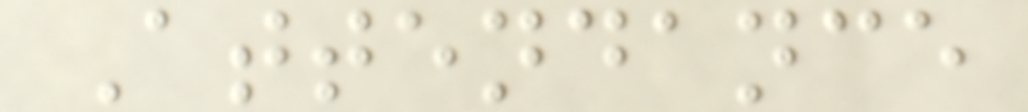Attendance
